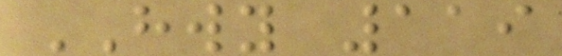HWY 119
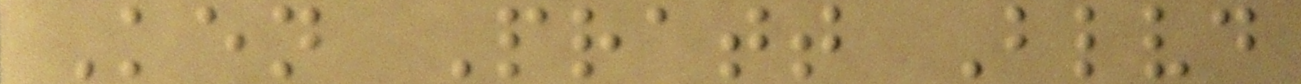Ken Pratt Blvd
